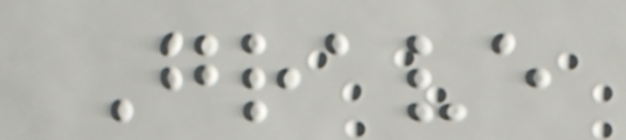Grave
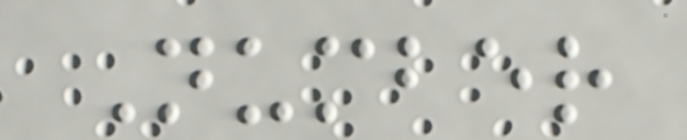Number
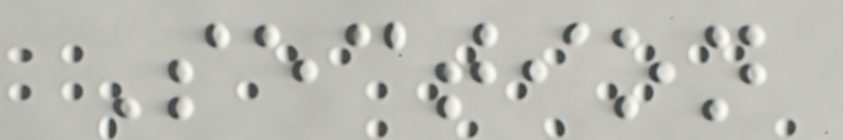Section
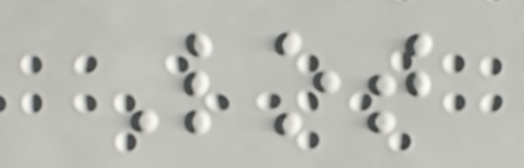Lot
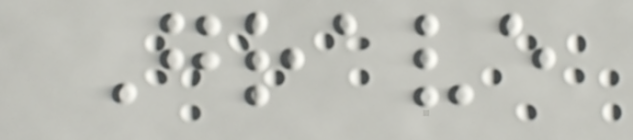Grave
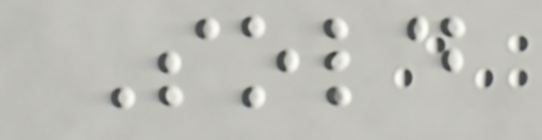Sold
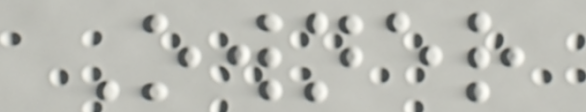Owner
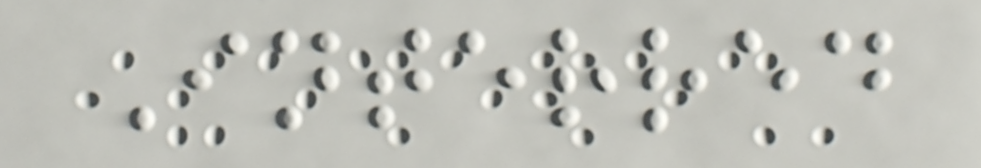Interred
